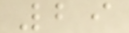29
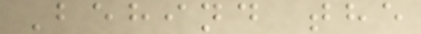Behind the
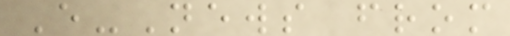E-News from
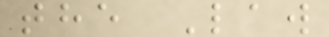the Law
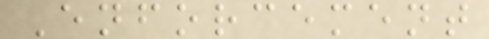Enforcement
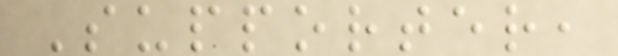Supporter,
